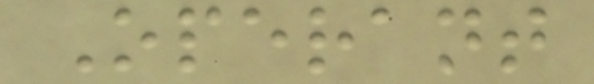Operant
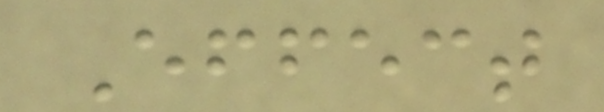Effect
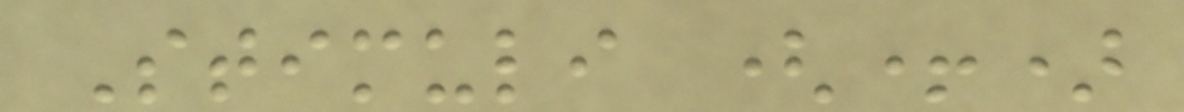Stimuli (+)
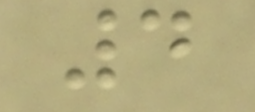4
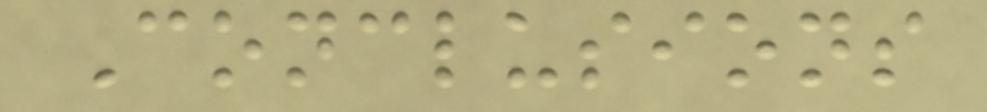Conclusions
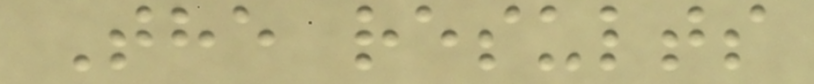The results
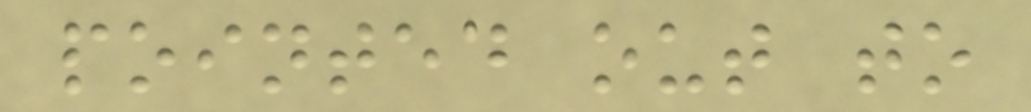pointed out to
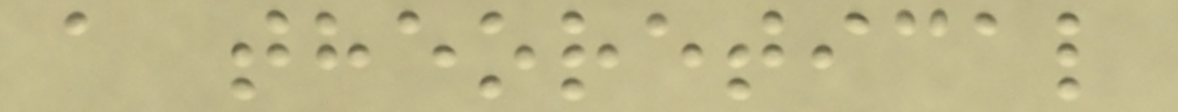a theoretical
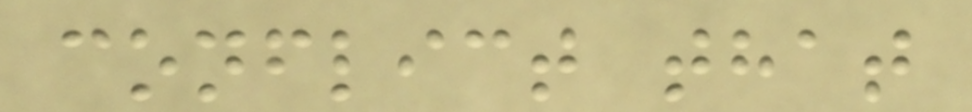conflict that
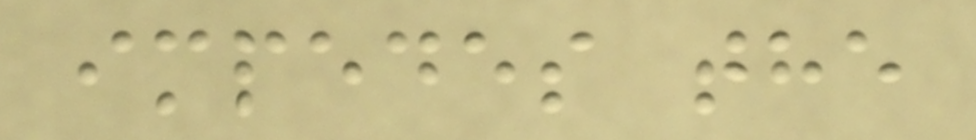impedes the
